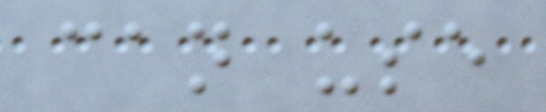can use
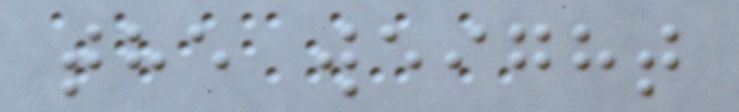the weight
